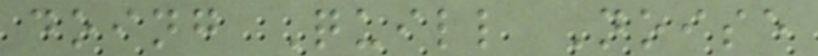doing Quill Noise
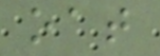oat
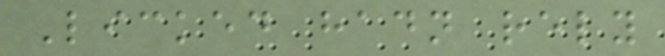Licked hadn rely
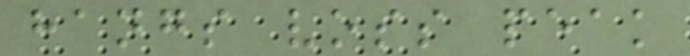hangs voss peak
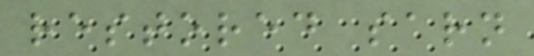restored sarn
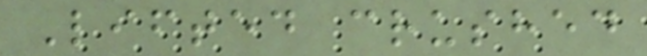Lifted crushed
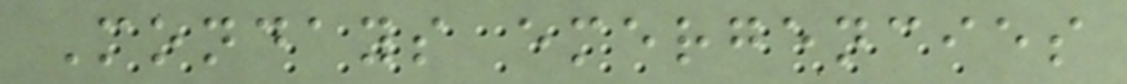Mondays emergencies
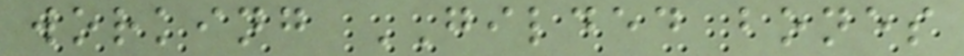working GILDED bones
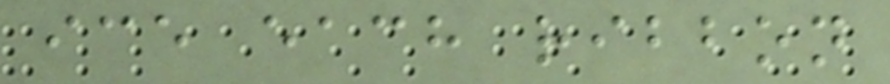ice each ribbon
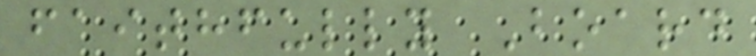faithfully Board
